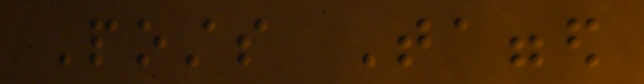Posts Tagged
